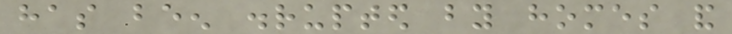has been disrupted by homes and
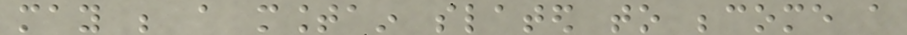may be a mountain slated to become a
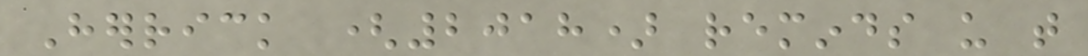Herrick (2018) reminds us that
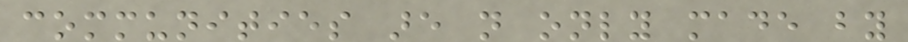communities are not only made by
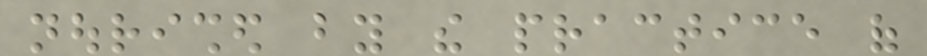nourished by the practice of
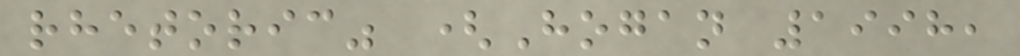rhetoric" (Hogan 1998,
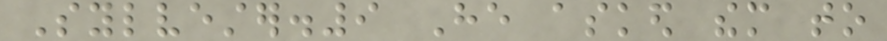Sylvester.9 He asked them to
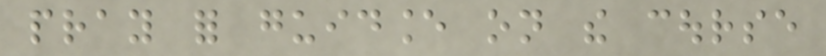pray for guidance on the course
